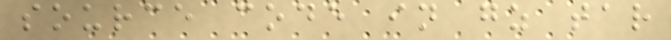source code in gz tar
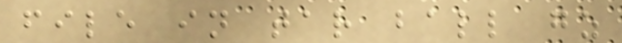file in tar ball gz
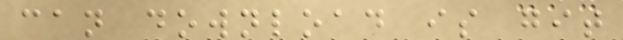can download is git
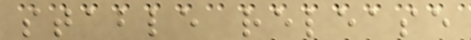stable release
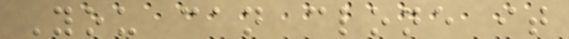You can clone it
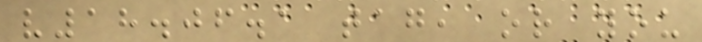v18.06.1 tag, or you
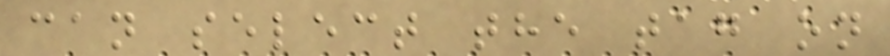can select the tag on
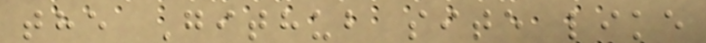the Github site like
